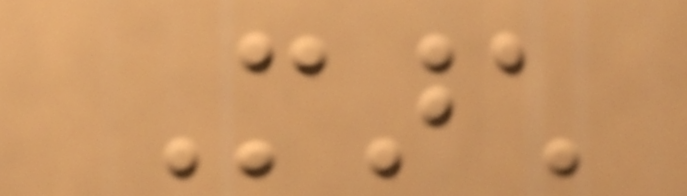March
